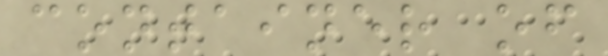container of
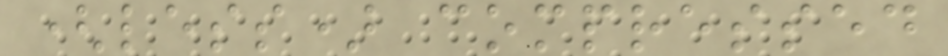(less) compressed
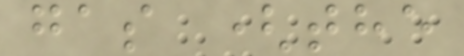gas (the
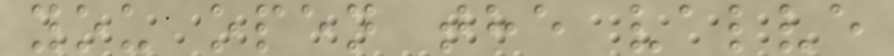you open the valve
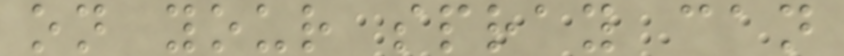on your spray can
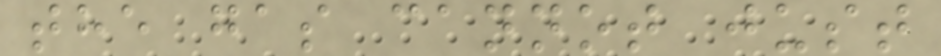the gas cannot just
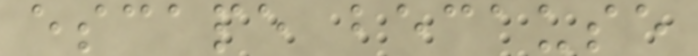escape because
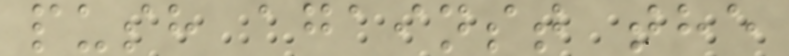push against the
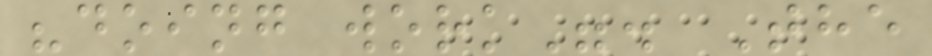"doing work". The
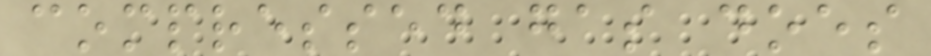compressed gas does
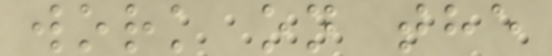work on the
